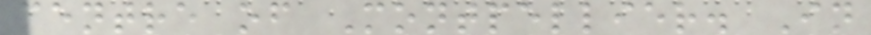centre of Montpellier. In
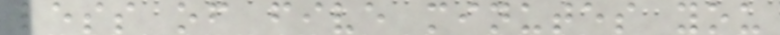less of five minutes you
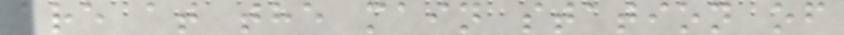are at the main station of
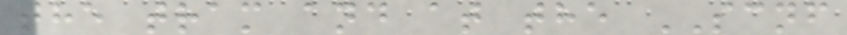the tram and at the SCNF
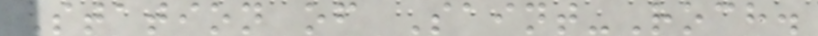Station of Saint-Roch.
